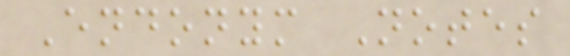Endonym Notes
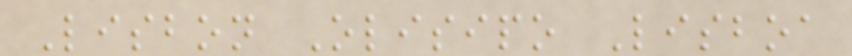Lisbon Olisipo Lisboa
